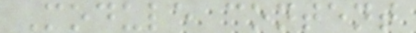Module content
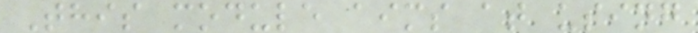This module aims at using
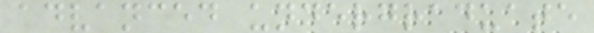advanced undergraduate
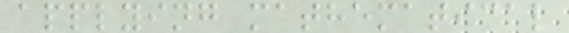applying mathematical
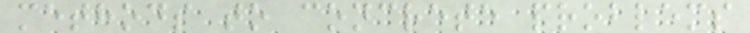methods to concrete problems
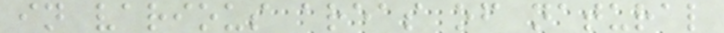in various areas of natural
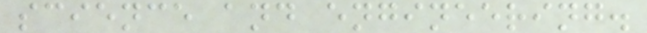science and engineering.
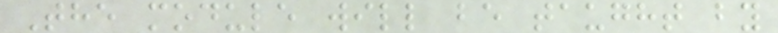The module will be taught by
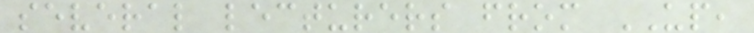several lecturers from UP,
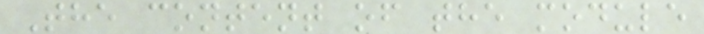The content of the module
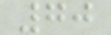70
